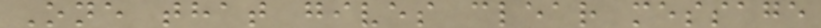One that gives clear message
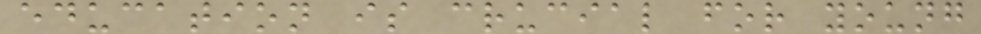education is crucial for young
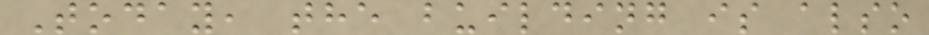Today, the building is also
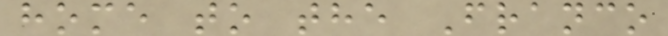home to the Franco
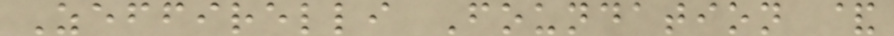Zeffirelli Foundation &
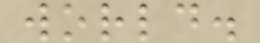world.
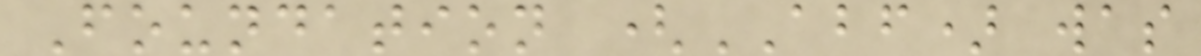Foundation (ABF) was
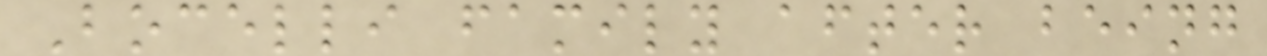Bocelli family after being
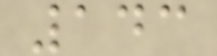143
